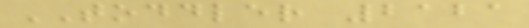TODDLER 2121
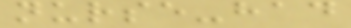nurse-had
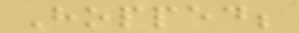Hopped;
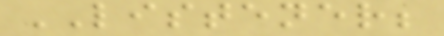LISTENER;
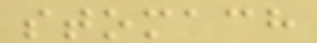stomach
